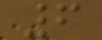6
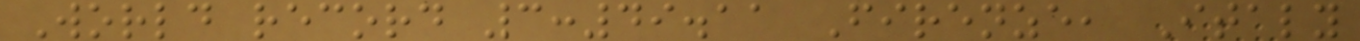World record 3:49.11 Firenze, Italy
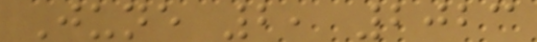June 2, 2023
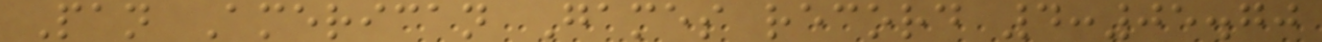Pan American Games record 4:05.70
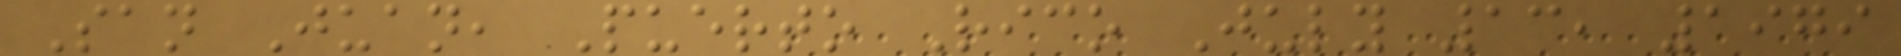San Juan, Puerto Rico July 13, 1979
